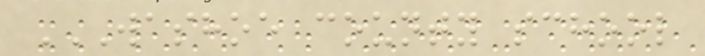WASHOE COUNTY SCHOOL
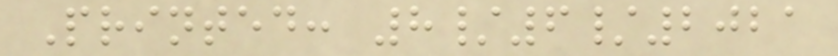Printed: 8/6/2021
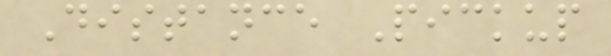Distance Pickup
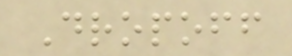Dropoff
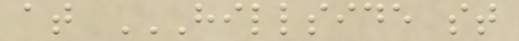at HILLSIDE ST
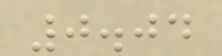0.04
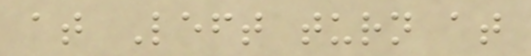at Left turn at
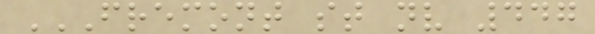FREMONT ST NV 447
